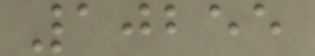10255
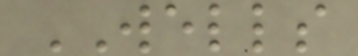WELLS
